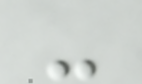-
